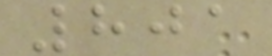801
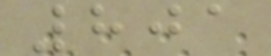801
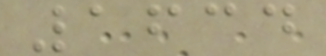1634
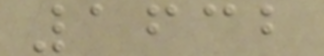1632
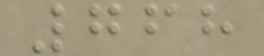768
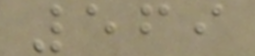569
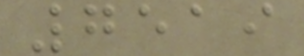7519
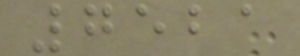7521
